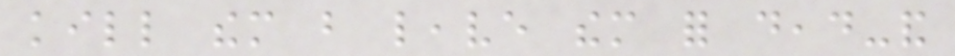kill them but leave them for dead-and
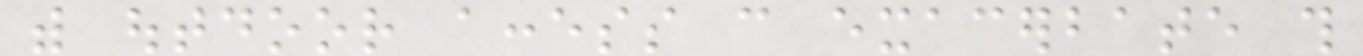with outdoor access can exacerbate this
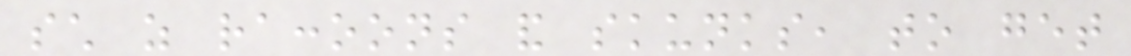such as raccoons and skunks, to get
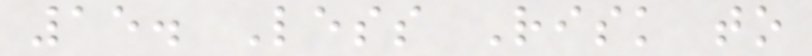15. Less Risk to
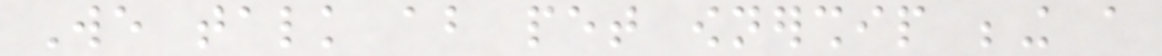We talk about pet ownership being a
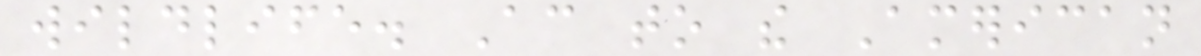wildlife. According to the American
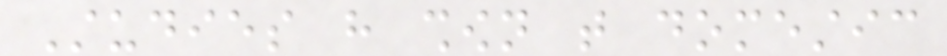Studies have shown that domestic
